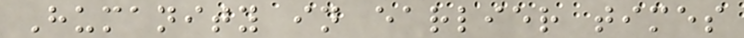Humanity in earlier times
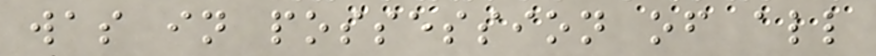was in possession of all
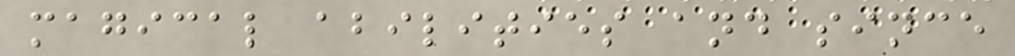magical abilities and since
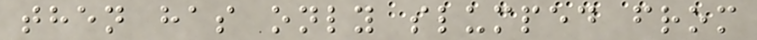then has only slumped from
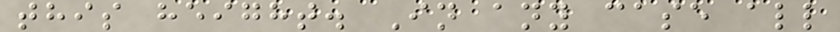this height. In any case all
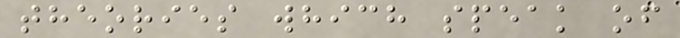theories which speak of
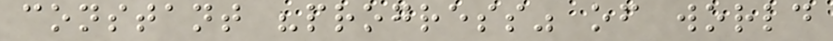constant "progress" of world
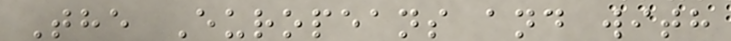The Europeans and with
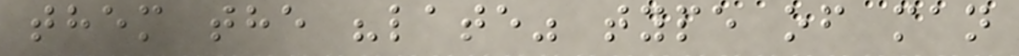them the "late" type of man
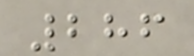286
